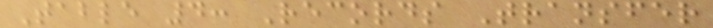Table 4: Records Transfer
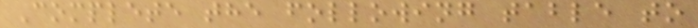Complete the following table to
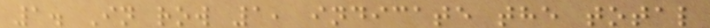1. In row 1, indicate the total
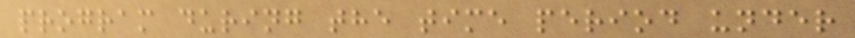program during the time period under
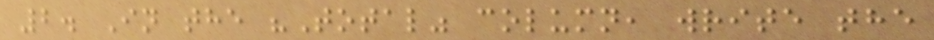2. In the "Total" column, write the
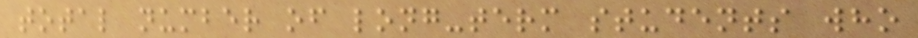total number of long-term students who
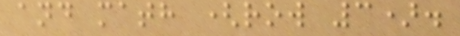and math (row 3).
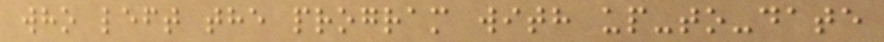who left the program with up-to-date
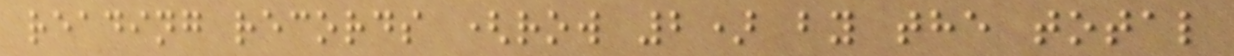reading records (row 2) by the total
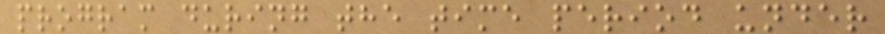program during the time period under
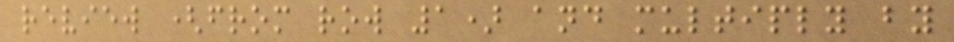review (from row 1) and multiply by
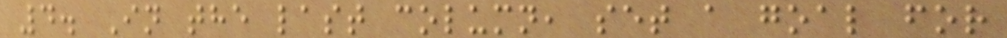4. In the last column, set a goal for
